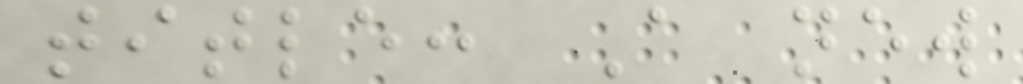title: A new
